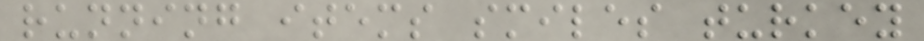running items smiles turkey
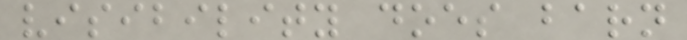visibility does barn
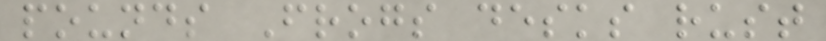pounds Frogs desks rust
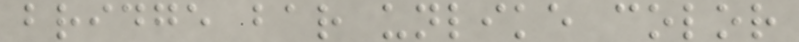bridge bar unlike color
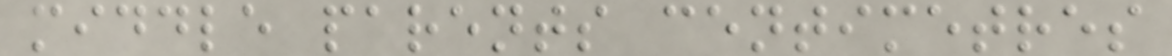middle parents centimetres
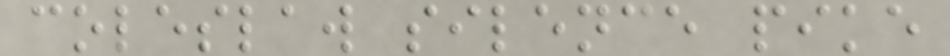coleslaw silence pike
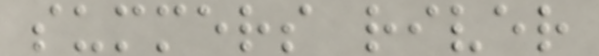summers river
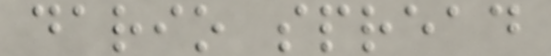dario spread
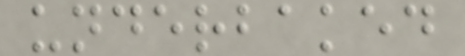underbaked
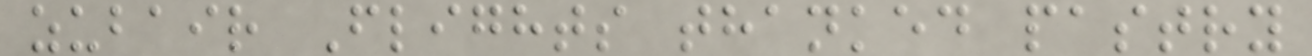zubair Flights thanked pastry
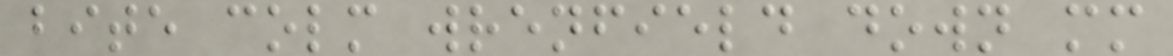bite colm wrenfield down mm
